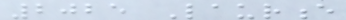2025 Laurence
